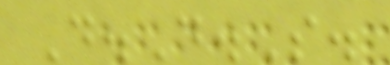D.D.S.
